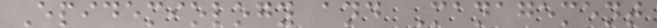Epidemiology and Management
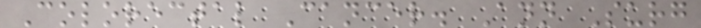Colorectal Cancer. Ann Surg
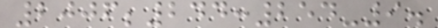2006;244:254-9.
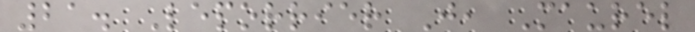21. Leporrier J, Maurel
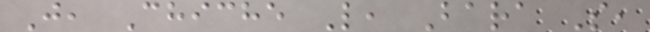J, Chiche L, Bara S,
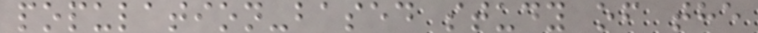population-based study of the
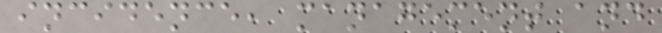incidence, management and
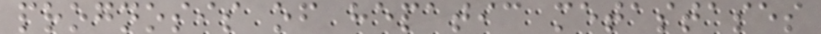prognosis of hepatic metastases
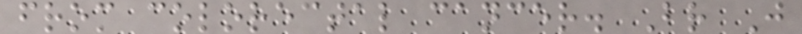from colorectal cancer. Br J
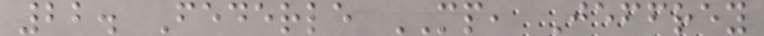22. Federle MP, Jeffrey
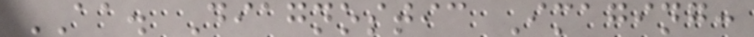AA. Diagnostic Imaging:
